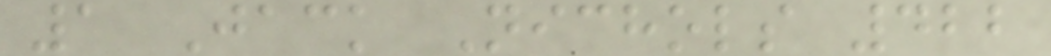1 Jack Nichols 422
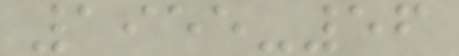1955-56
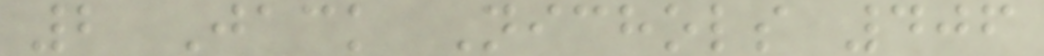2 Jack Nichols 406
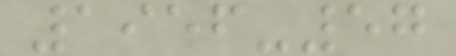1956-57
